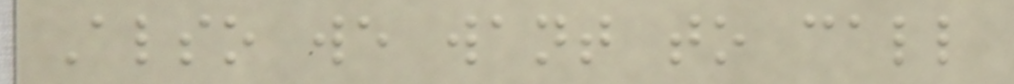Also we want to call
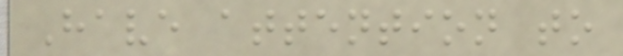Have attention to
